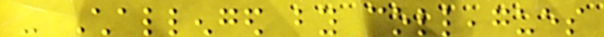- Challenged by colleagues
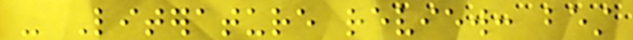- Literature review: best
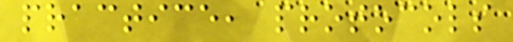practice, protocols
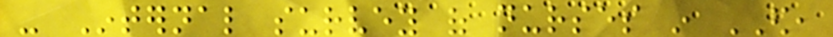- Internal survey of nurses in ED,
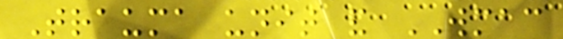Trauma unit and WMAC
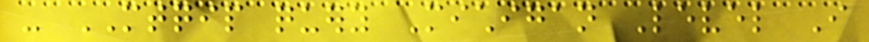- MTQIP query Michigan Level I
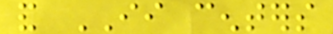and II centers
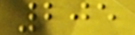205
